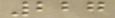227
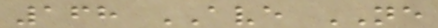168 AVE NE
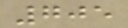705
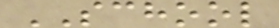SCHOOL
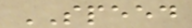SPEED
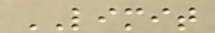LIMIT
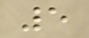5
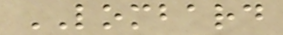LOMBARD
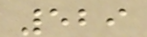529
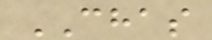CHAS
